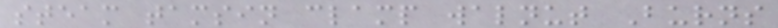steam tamsin clamp walnut Burns
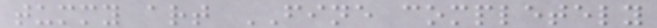tummy art FINE completely
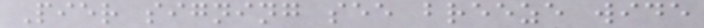Pier signing see breeze wide
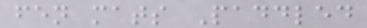fen mats Paddled
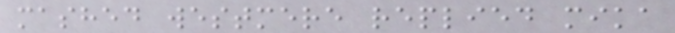mashed westmere replied mika
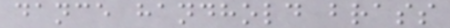dance handhold brass
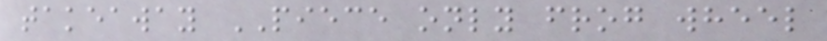takeaway PIECE only frog wheel
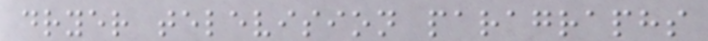dryer television paragraphs
